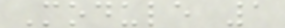Module 1
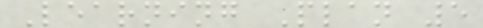Learning Plan 5
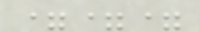===
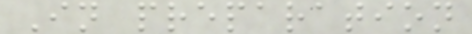In preparation
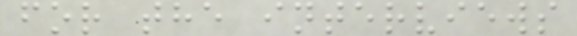for the interviews
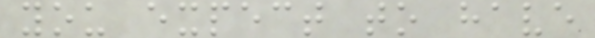you expect to have
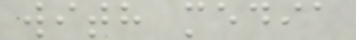with media
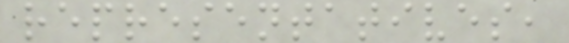representatives,
